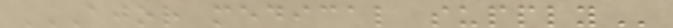AJOR MEDICAL SUPPLY
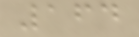164
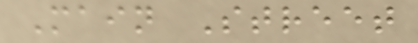Main Street
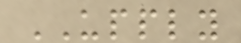UPPLY
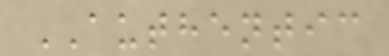AUTHENTIC
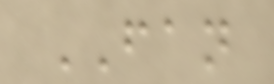FAN
